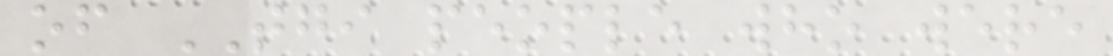of TGI people who were
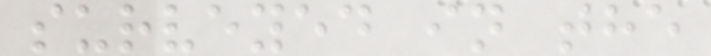surveyed in the
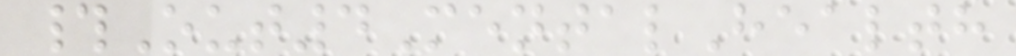#Out4MentalHealth
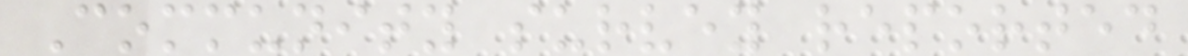Community survey reported
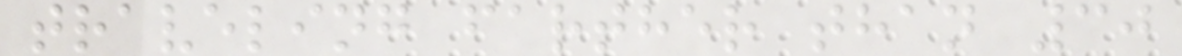traveling farther than 30
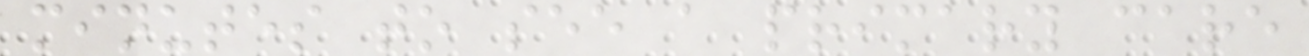minutes to see a primary care
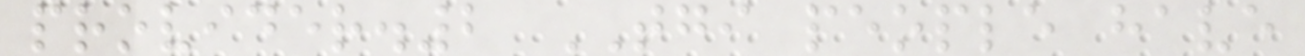provider.2 TGI people have
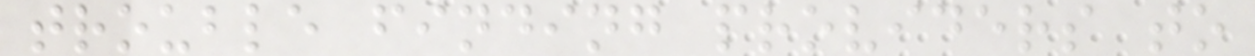trouble finding providers to
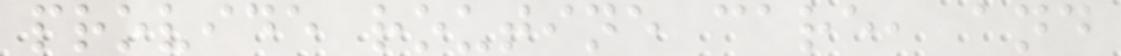provide routine care, and
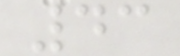43
